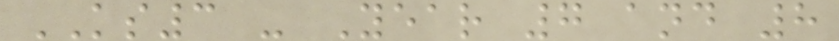KS3 - Year 7 and 8
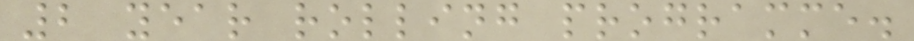2 year rolling programme.
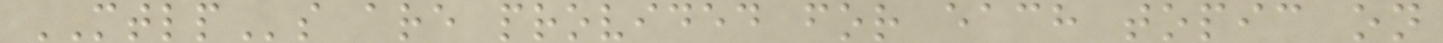MTLPs are provided for each topic on
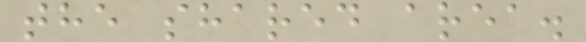the shared area.
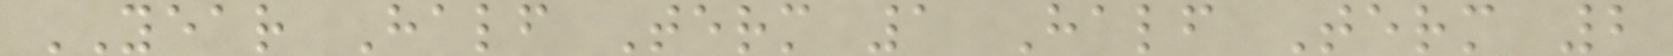YEAR Half Term 1 Half Term 2
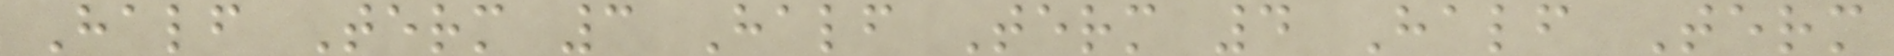Half Term 3 Half Term 4 Half Term
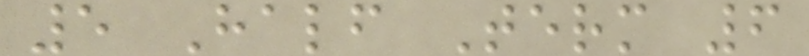5 Half Term 6
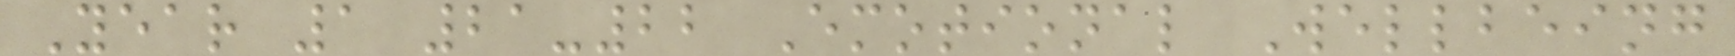Year 1 21-22 Emotional Wellbeing
